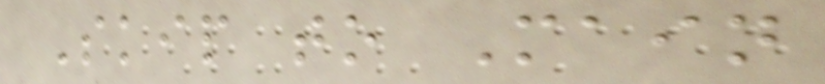Skip to Main
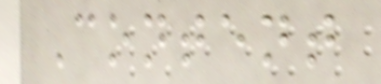Content
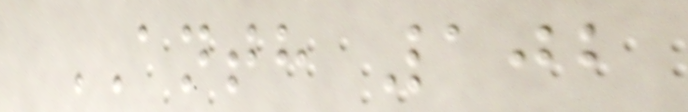ANTH 102
